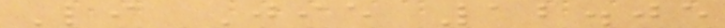Li Jie 12.05
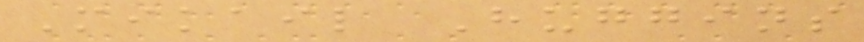Mikail Huggins
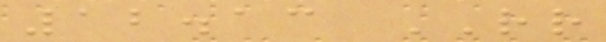12.13 RR
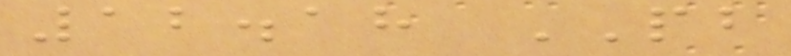12.18 PB
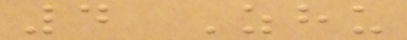4 Zhu
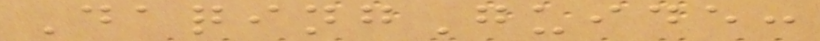DaqingGuide:
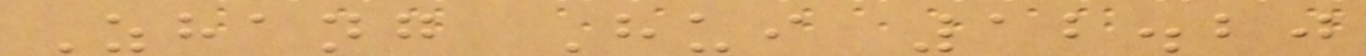Zhang Hui 12.20
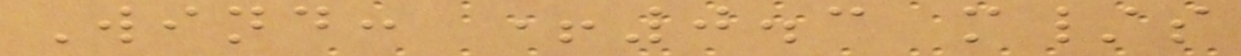Wind: +0.3 m/s
